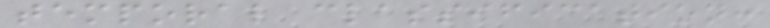temporal classification:
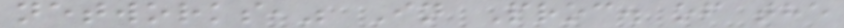networks," In Proc. of the
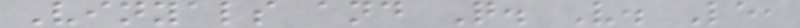Vinyals and Q. V. Le,
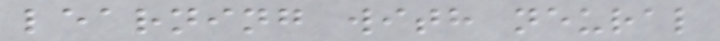learning with neural
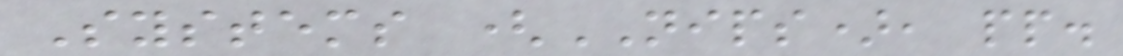Systems (NIPS), pp.
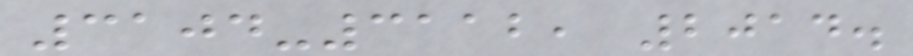3104-3112, 2014.
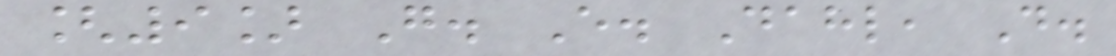[9] G. E. Dahl, D.
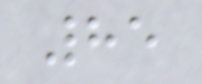85
